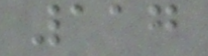117
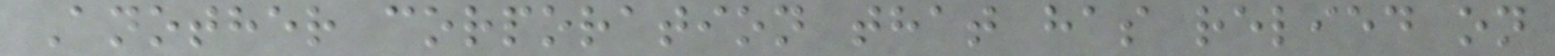Another corporation that has relied on
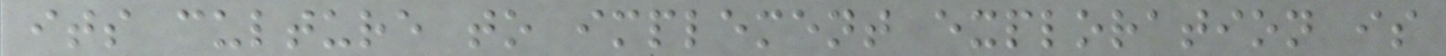its culture to implement exploration is
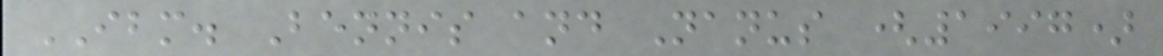IBM. Bennis and Nanus (1997)
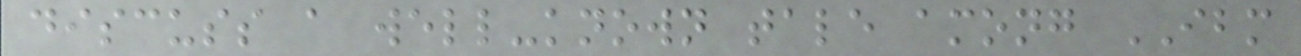discuss a well-known tale among IBM
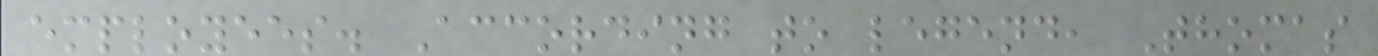employees. According to legend, Thomas
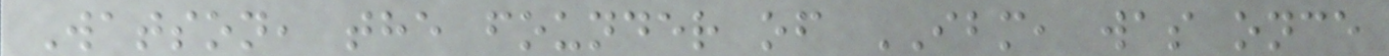Watson, the founder of IBM, was once
